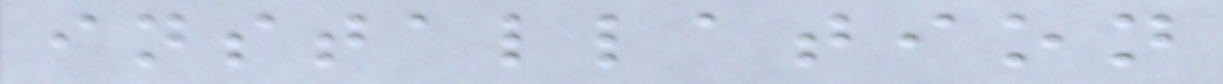installation
